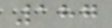187
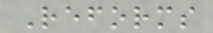Reforms
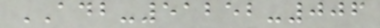ADB-51252-006
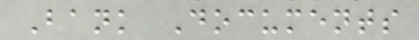Bank Documents
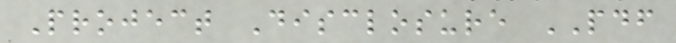Project Disclosure PDF
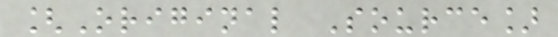[Original Source]
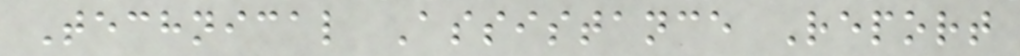Technical Assistance Report
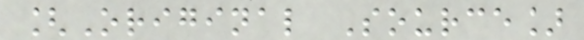[Original Source]
